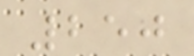250
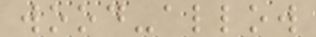wood-allow
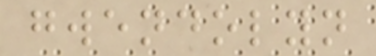gwendolyn
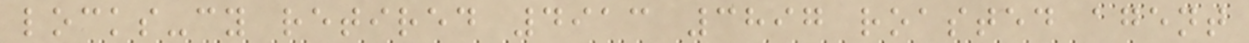locks-cy retired 4913 3897 roasted agent
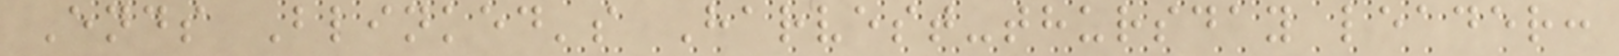Ends Blinked's Harvest-thursday leader:
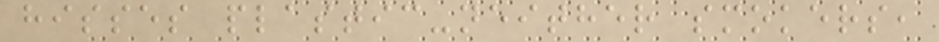hisses plastic-neither smokers,
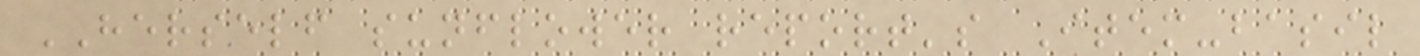HERSELF sunflower report's Item-basil
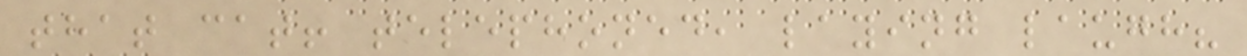that cat! telephoned, laying laugh?
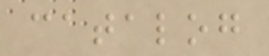catalog
